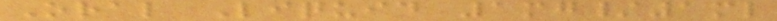Oral Liquid 1mg/1ml
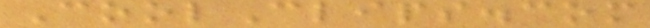CoolClips.com
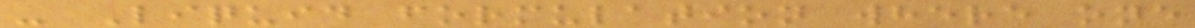- Liquid formulation where one
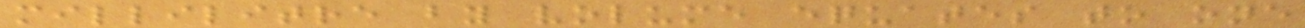millilitre by volume equates to one
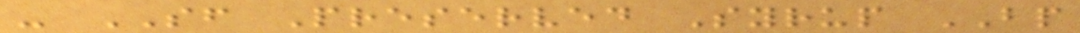- SF Preserved Syrup BP
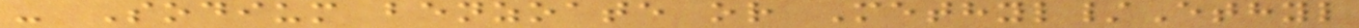- Sodium benzoate or Methyl/Ethyl
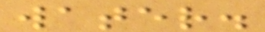water.
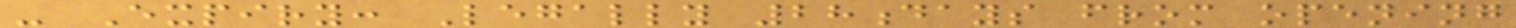- Expiry: Legally 28days from opening
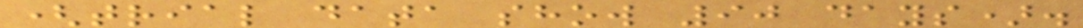(trial data show 90 days).
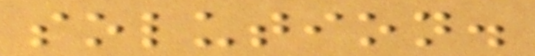solution.
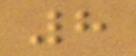8
